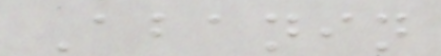Abanin
